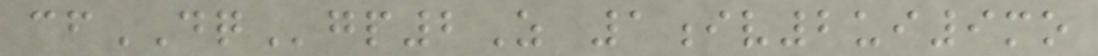cfDQgp2Z 1iv2ui9mo
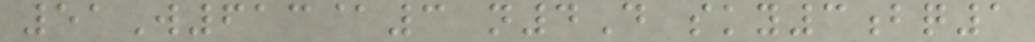51W613@3 n4D sky3bq1
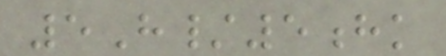5H/5hk
